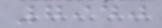7940
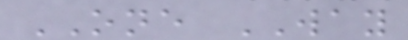ONE WAY
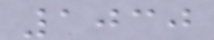1030
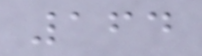164
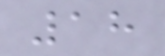18
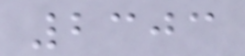2303
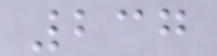237
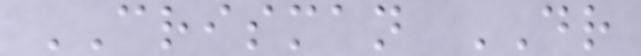CRISMAN DR
